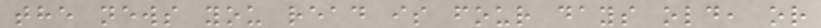the news you read is four days old, or
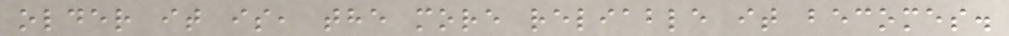older it is, the more reliable it becomes.
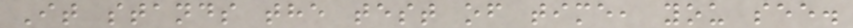It stands the test of time, you see.
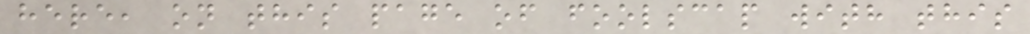here, on this page of foolscap with this
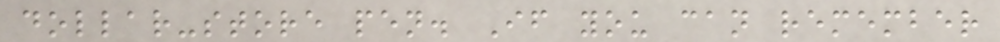dollar-store pen. If you can remember
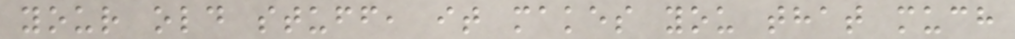your old stuff, it makes you that much
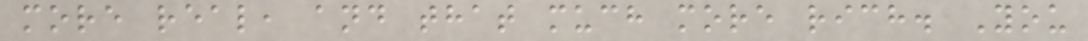more real, and that much more rich. You
